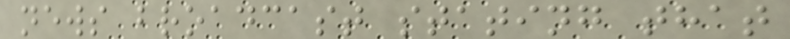news broadcast stating that
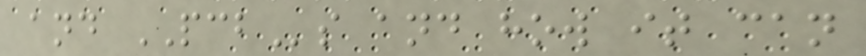and PCBs and how it can
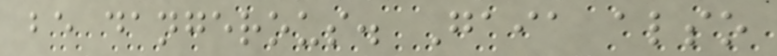be dangerous. Gaia also
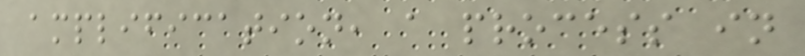amplification, a process in
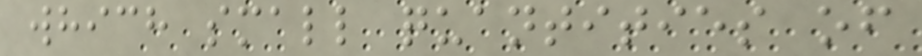which small quantities of
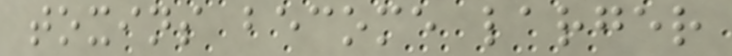toxins become larger
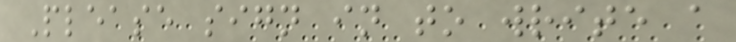Please sign in to write a
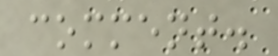comment.
